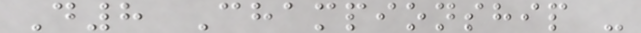D8 Championship -
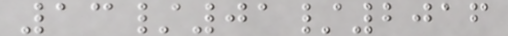13/01/2016
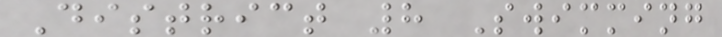District 8 Swimming
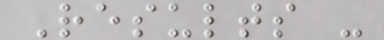Results -
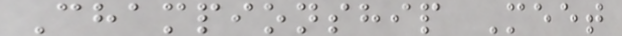Championship Meet
